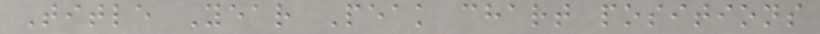Title Year Peak chart positions
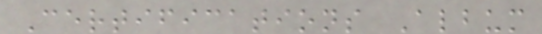Certifications Album
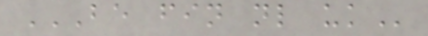BE FIN NL UK
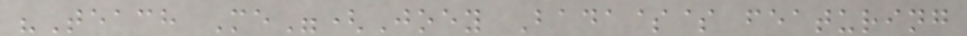"Teach Me"(Joey Bada$$ featuring
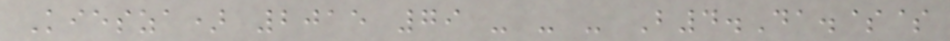Kiesza) 2015 79 - - - B4.Da.$$
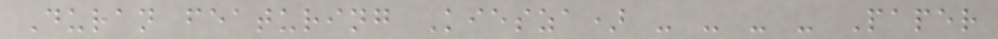Duran featuring Kiesza) - - - - Paper
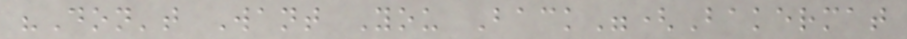"Don't Want You Back"(Bakermat
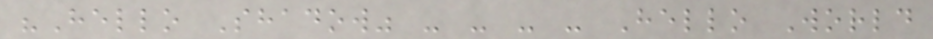"Hello Shadow" - - - - Hello World
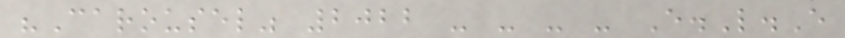"Carousel" 2022 - - - - E.L.E
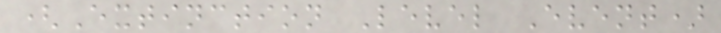(Extinction Level Event)
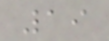19
